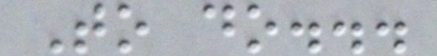To do...
